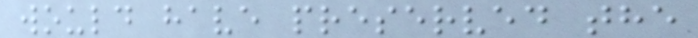would have preserved the
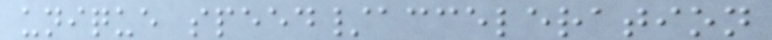unique speed/acceleration
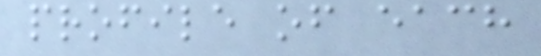profile of each
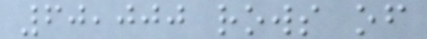60,000 rows of
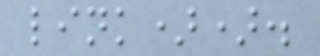link)).
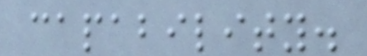capability.
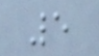5
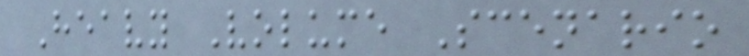Heavy Volume Scenario
